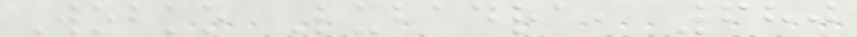Wobko Lubadra, 680
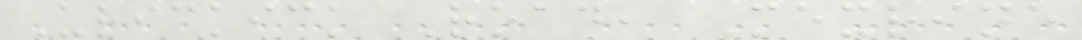Urickick Road, Mexrine
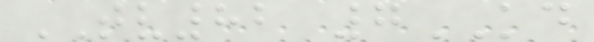TV82 7KD
